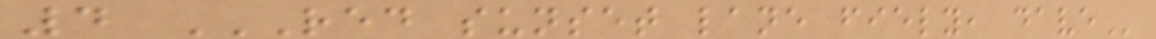4 RED SUNSET LANE FIELY, DAVE
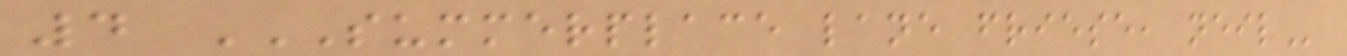4 SUMMERPLACE LANE FRIESE, NEIL
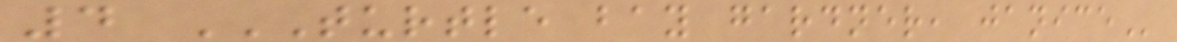4 TURTLE BAY GARDNER, JANICE
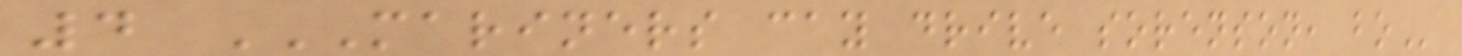4 MARINERS CAY DRIVE SORENSON, BO
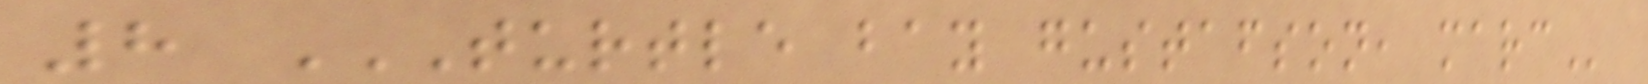8 TURTLE BAY GUSTAFSON, MARC
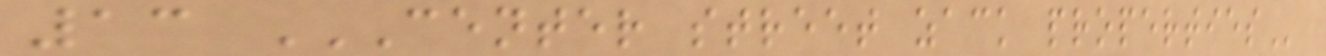13 CENTER STREET ZACK PROPERTIES
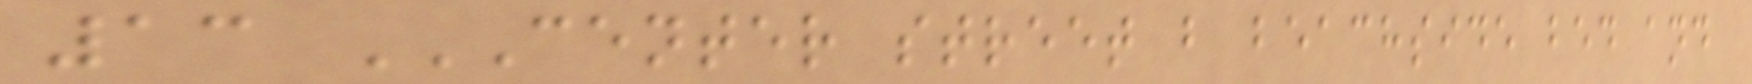13 CENTER STREET B BEACHSIDE BED AND
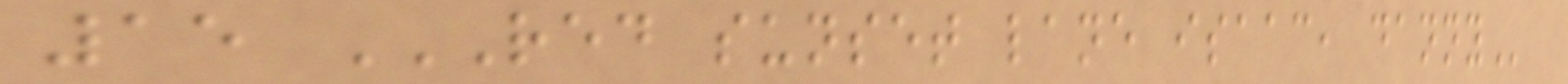15 RED SUNSET LANE ISAAC, DANNY
